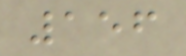156
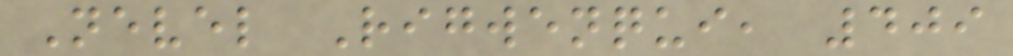Nevel Rigwenqui, 409
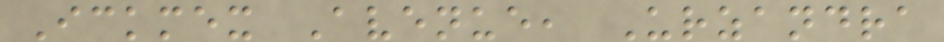Ickmex Avenue, Urzandra
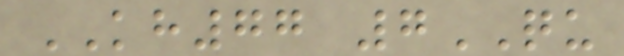KH77 7QU
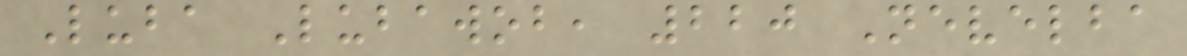Luba Lubawob, 220 Nevelba
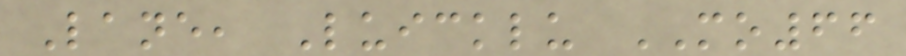Lane, Luicklu MO66
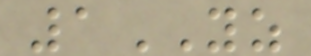1YZ
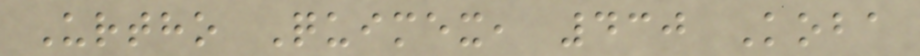Urtho Quimex, 430 Koba
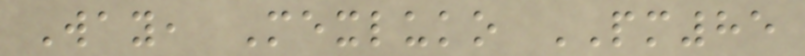Way, Mexluko PM85
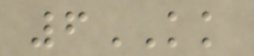6KK
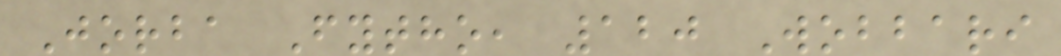Jorba Fytho, 120 Wobbari
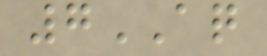7AQ
